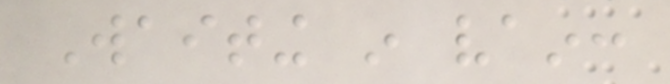Waiting in vain:
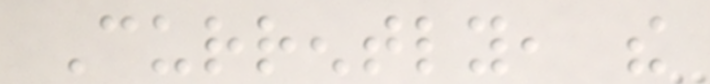Currently, the
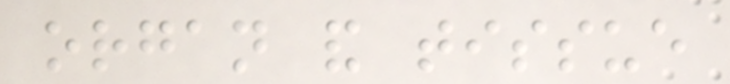organ and tissue
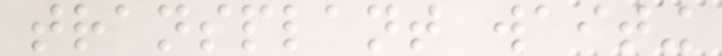transplant waiting
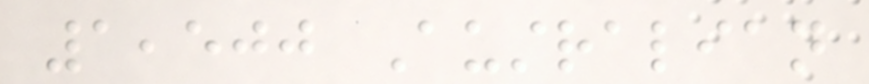1,500 Australian
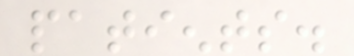patients.
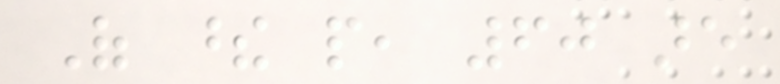Of these people, 60 are
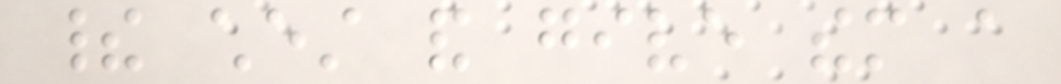their chest and give them a
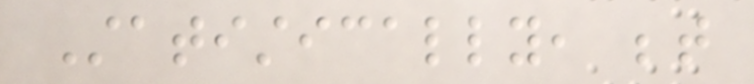Statistically, between
